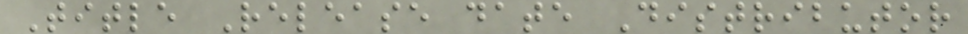Title Release date Distributor
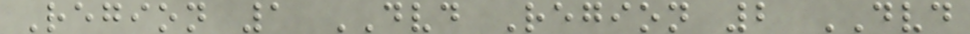Region 1 DVD Region 2 DVD
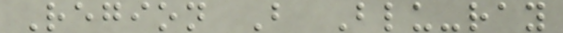Region B Blu-ray
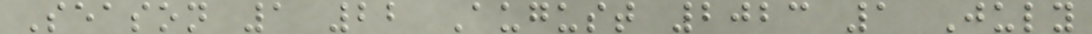Season 1 22 August 2023 1 July
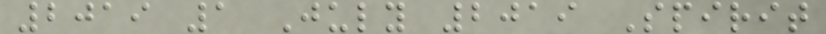2019 1 July 2019 Spirit
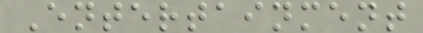Entertainment
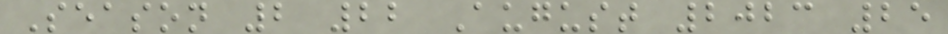Season 2 22 August 2023 25
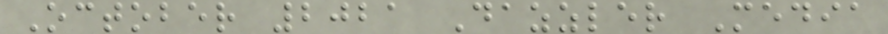October 2021 Dazzler Media
